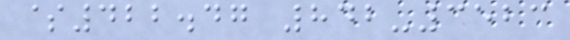$422.47 842-3523
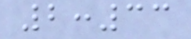2:33
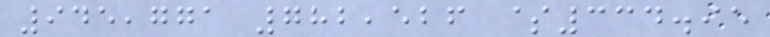945,771 782,526 $334.95
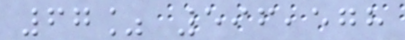67% 596,578
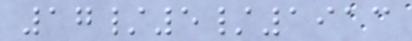17/5/1913
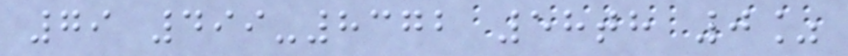79 499-8372 58th 0%
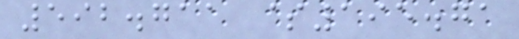592.711 $195.71
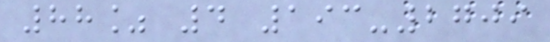88% 4 193-2709
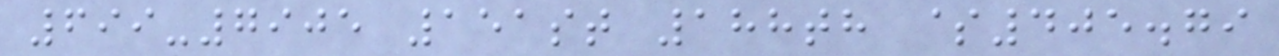699-7905 151st 188th $405.79
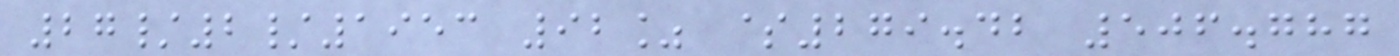27/2/1953 92% $279.42 506.787
